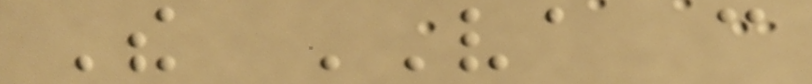The VA can
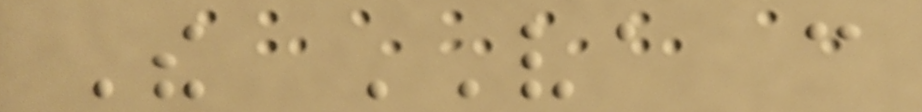The VA can
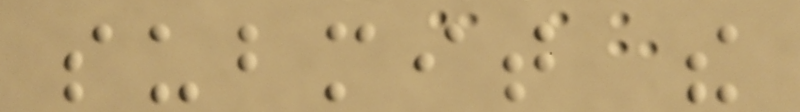submit the
